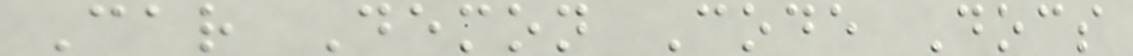Car Demon Code Docs
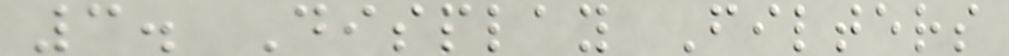3. Display Filters
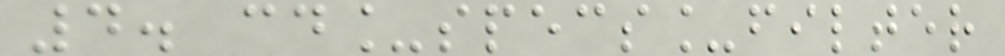4. cd_specs_filter
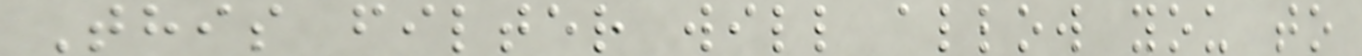This filter will allow you to
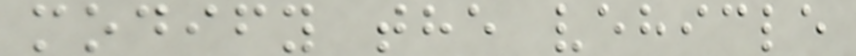modify the vehicle
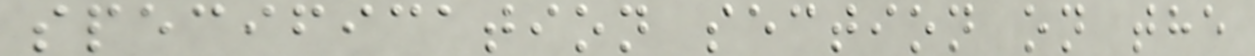specification section on the
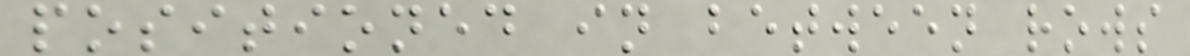positioned in between rows
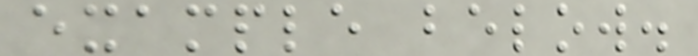example below.
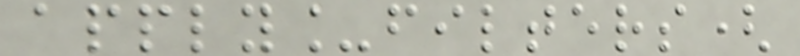apply_filters(
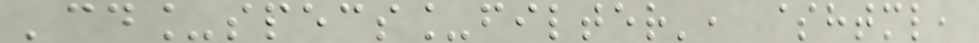'cd_specs_filter', $html,
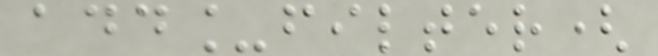add_filter(
